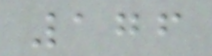176
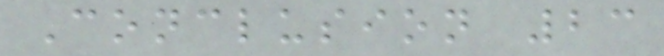Conclusion 23
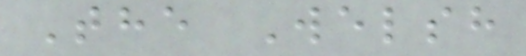The Welsh
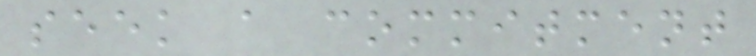seek a commitment
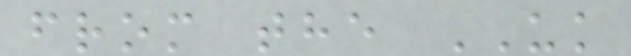from the UK
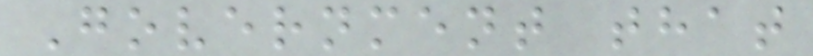Government that
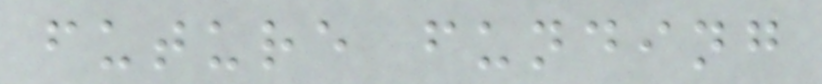future funding
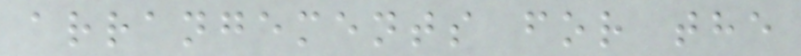arrangements for the
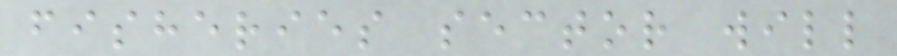fisheries sector will
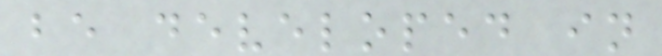be developed in
